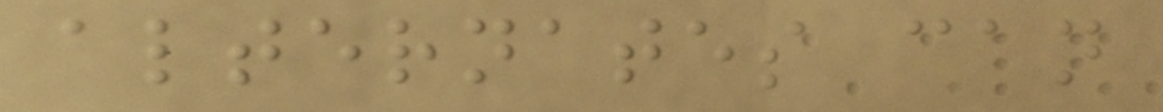alternates can
